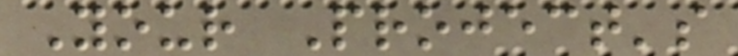Your Project's
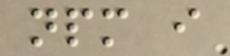npm i
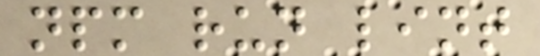npm run lint
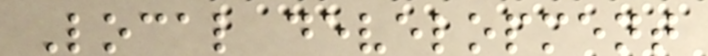Local development
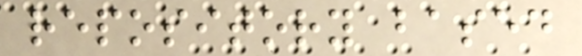repository based
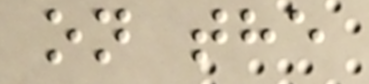on the
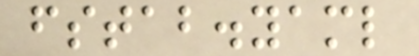fstab.yaml
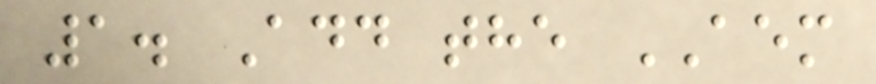1. Add the AEM
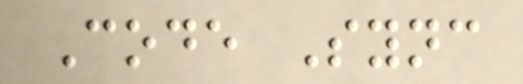Code Sync
